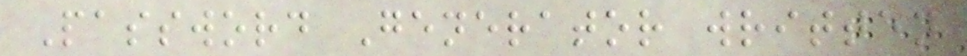Password Generator written
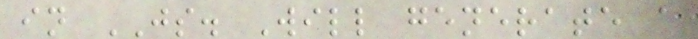in JS. Will generate a
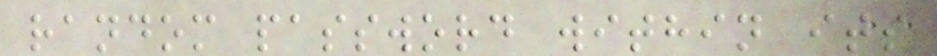random password within its
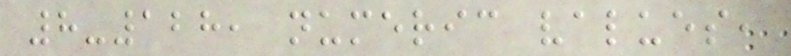8-128, numeric values,
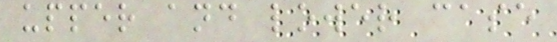upper and lower case
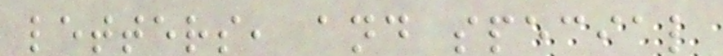letters, and special
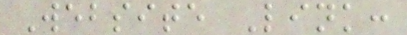Website Link:
